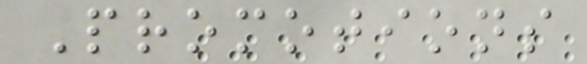Promotions
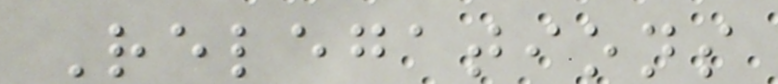Relegations
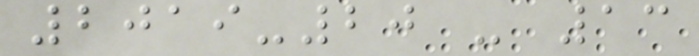2019-20 - 13
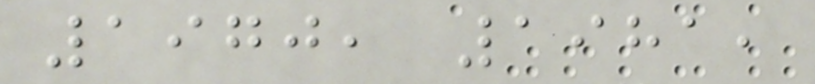1970, 1981,
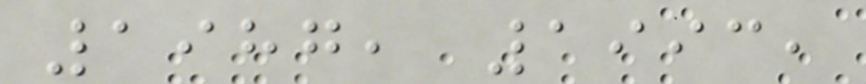1987, 1993,
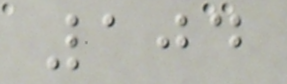104
